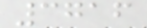3716
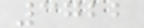3722
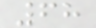68
